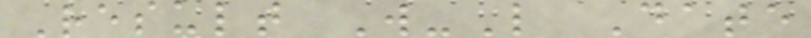Result W-L Date
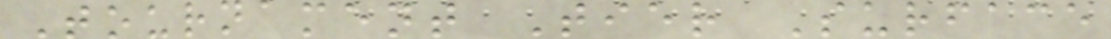Tournament Tier Surface
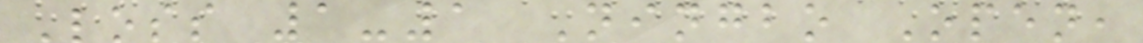Loss 1-1 Ningbo Open,
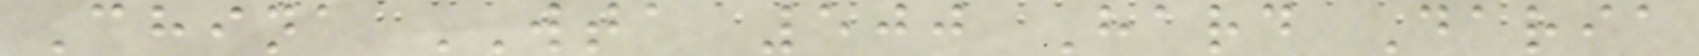China WTA 500 Hard Daria
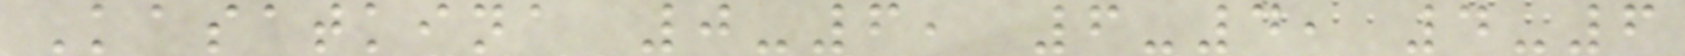Kasatkina 0-6, 6-4, 4-6
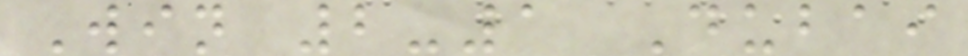Win 2-1 Dubai
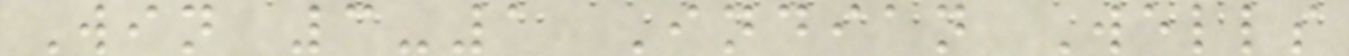Win 3-1 Indian Wells
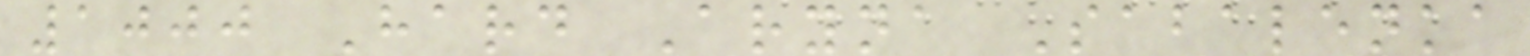1000 Hard Aryna Sabalenka
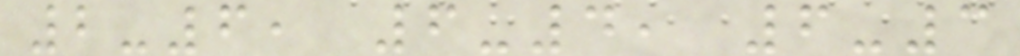2-6, 6-4, 6-3
